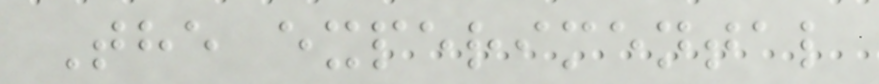The experimental
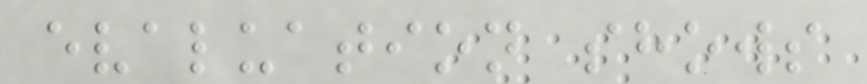evaluation shows
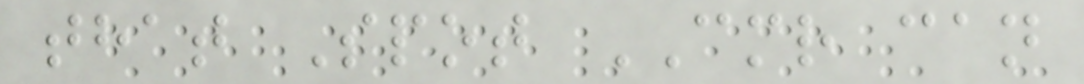that Spot CMR can
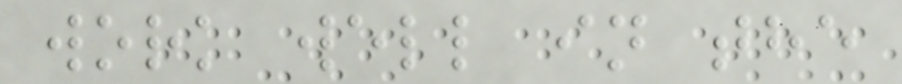work well in the
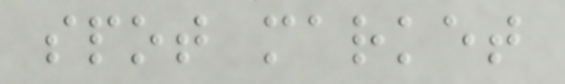spot market
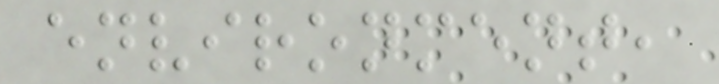environment,
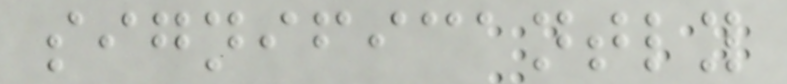significantly
